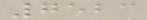7523
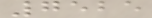7525
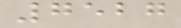7527
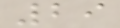29
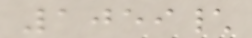1059\
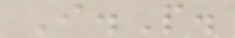I.P.
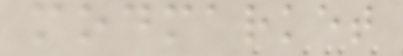modmarket
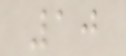10
